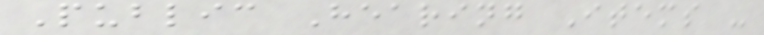Public Hearing Items -
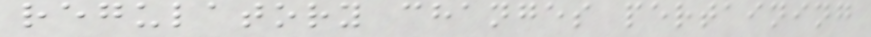regulatory changes pertaining
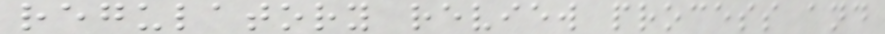regulatory review process and
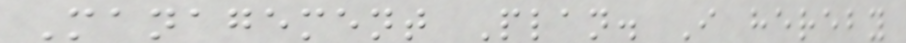Management Plan. I hereby
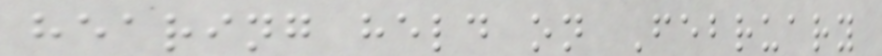hearing held on February
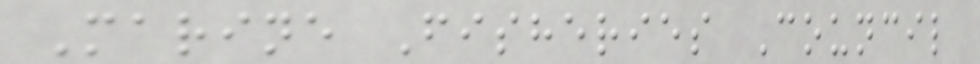Marine Fisheries Council
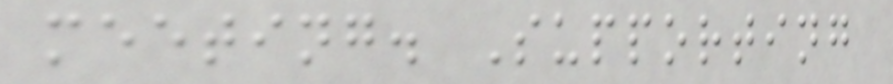meeting. Supporting
